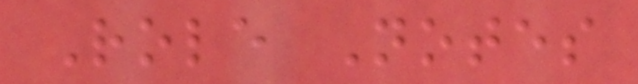Role Notes
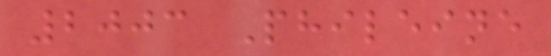2003 Phileine
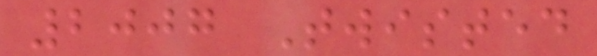2007 Twisted
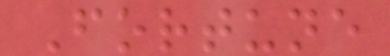Fortune
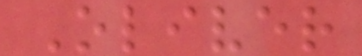Oliver
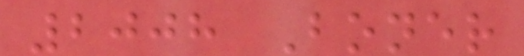2008 Boner
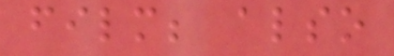film; also
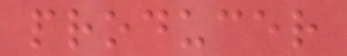producer
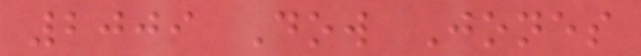2009 Dow Jones
